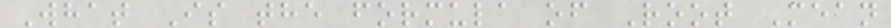What Is the formula of Root Mean
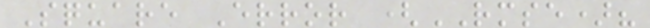Square Error (RMSE)?
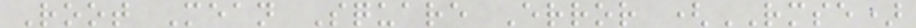Root Mean Square Error (RMSE)
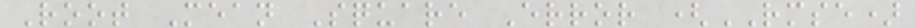Root Mean Square Error (RMSE)
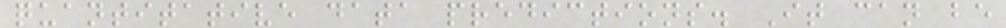quantitative data predictions. It can be
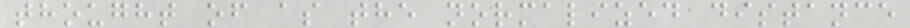thought of as the normalized distance
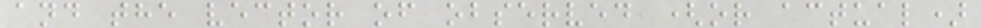and the vector of observed (or actual)
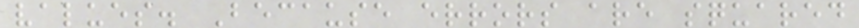values. Because errors are squared
